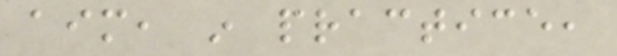aim, in practice,
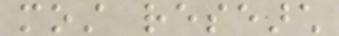most research
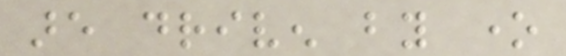are driven by one
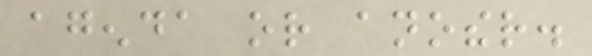agenda or another.
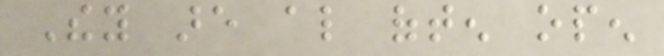They are also often open
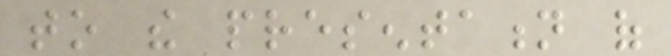to the presentation of
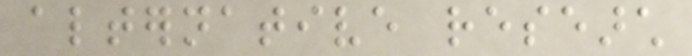alternative research
